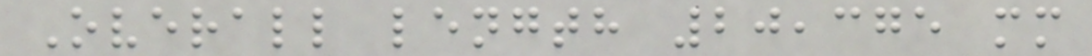Overall length 20,375 mm
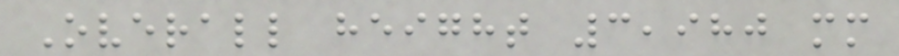Overall height 3,980 mm
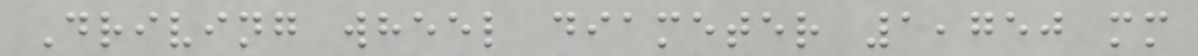Driving wheel diameter 1,750 mm
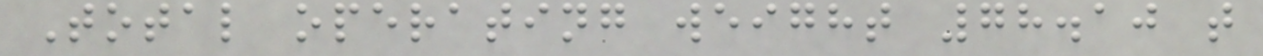Total operating weight 78.10 t
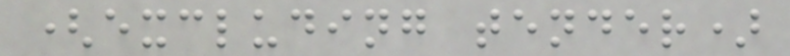(excluding tender)
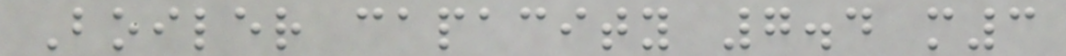Boiler capacity 7.4 m3
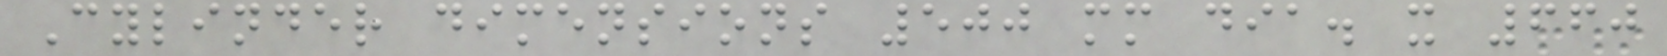Cylinder dimensions 500 mm dia. x 660
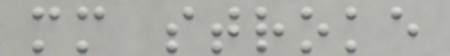mm stroke
